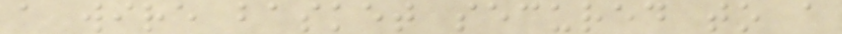a wire basket secured to a
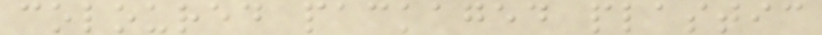coloured packaged plastic
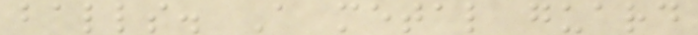balls. A metal guard
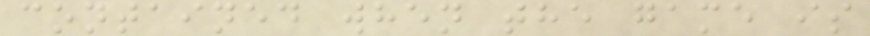contained when the game is
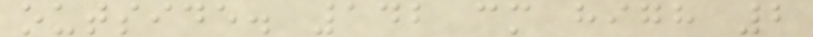outside. 142 cm high 2
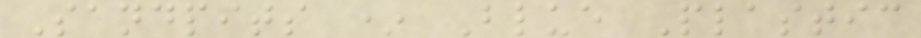Sandpits * Blue Plastic
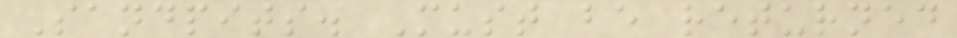Sandpits. Must be returned
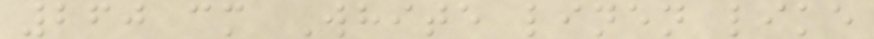260 cm White linen like
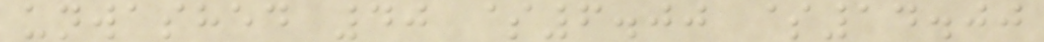unwashed 40 $6.00 $14.00
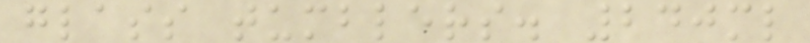glass tumblers. 240ml
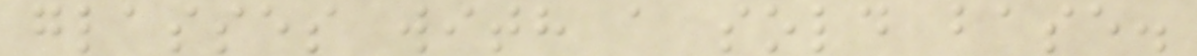glasses with a sold base.
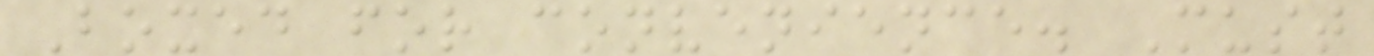Boxed for convenience. Must
